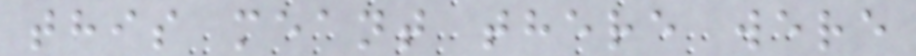this meant there were
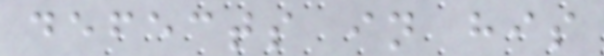defects in his
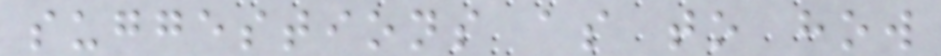suggestions as to how
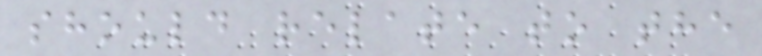should relate to the
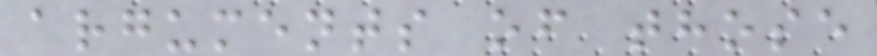arguments of those
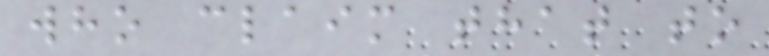who claim that to
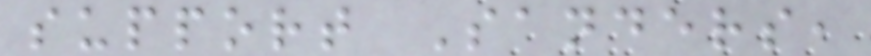support Sanders,
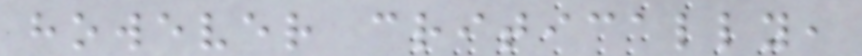however critically,
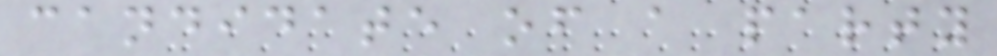candidate of a party
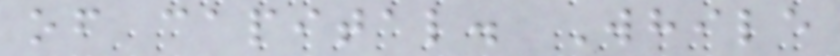of capital. While
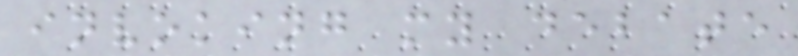invoking my debate
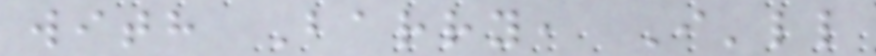with Barry, I'll
